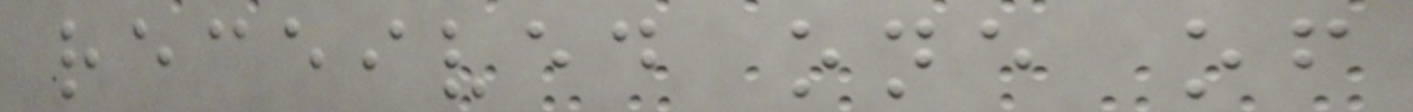received one of
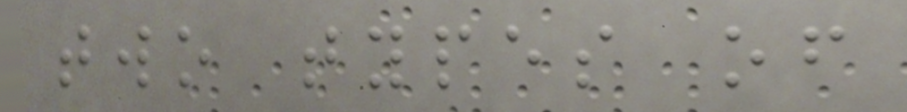two types of
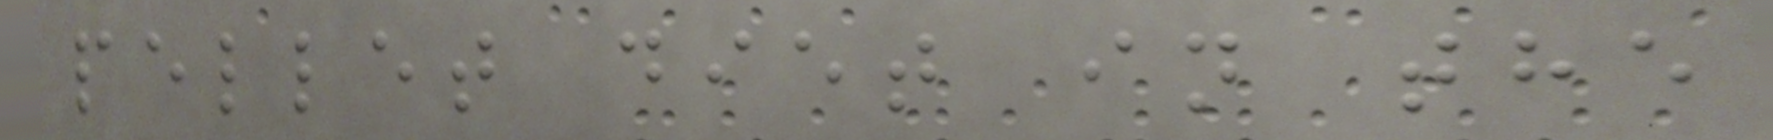pellet diet in the
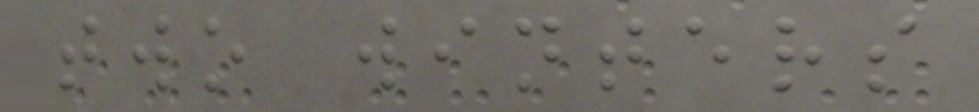two winters
